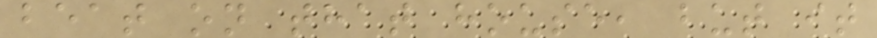beat on that house, but it
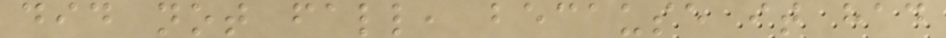did not fall, because it had
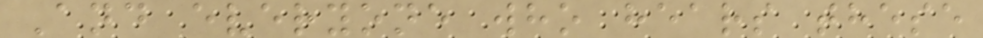And everyone who hears these
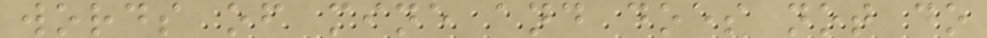words of mine and does not do
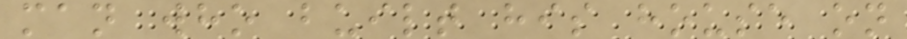man who built his house on
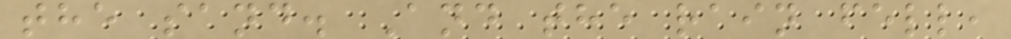the sand. And the rain fell,
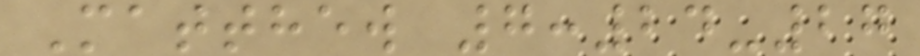Matthew 7:24-27
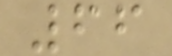66
